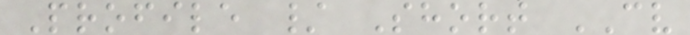Profile / Short CV
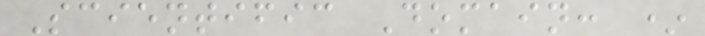Scientific Domain: *
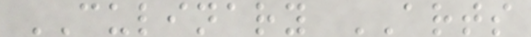CULINARY ARTS
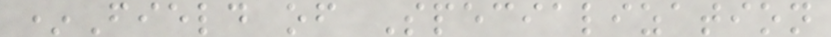*Field of Specialization
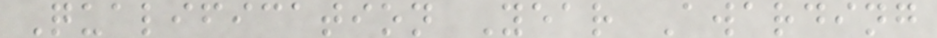Qualification Year Awarding
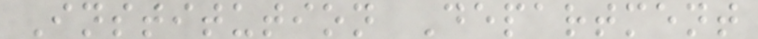Institution Department
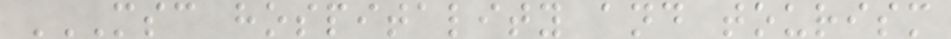MSC HOSPITALITY AND TOURISM
